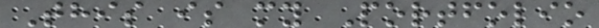This is my Portfolio
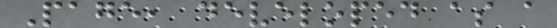Page, developed as a
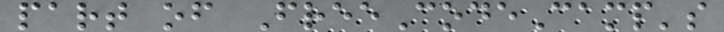part of FreeCodeCamp's
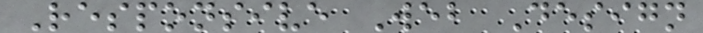Responsive Web Design
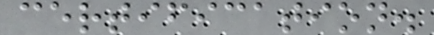certification.
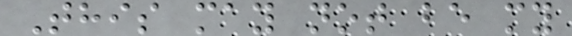This may not be my
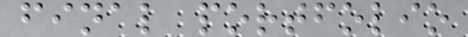final portfolio
